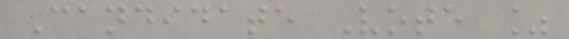Candidate Vote %
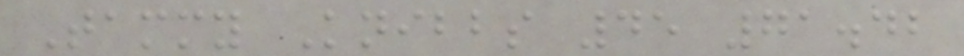Tammy Knibbs 45 71.42
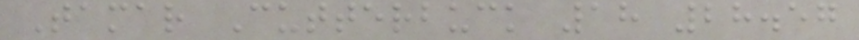Tamar Cutterbuck 18 28.57
